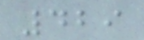429
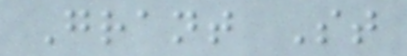Grant St
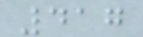417
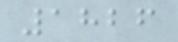1826
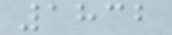1832
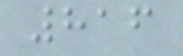816
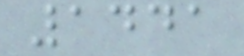1441
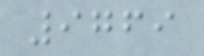9769
